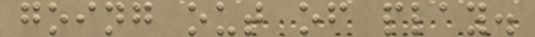going out of play.
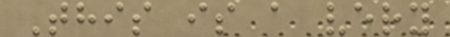This is a very
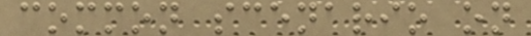common scenario on
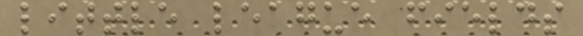little league fields
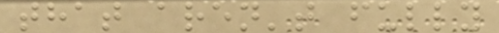that aren't fully
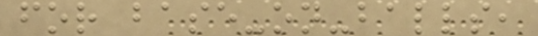for base-on-balls,
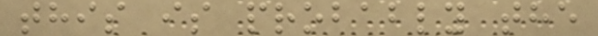this is probably the
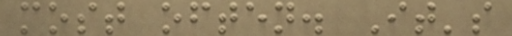most often. It's
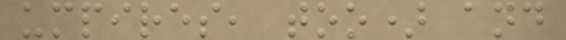umpires, too) and
